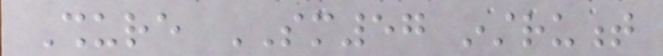Shure SM57 instrument
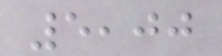5,00
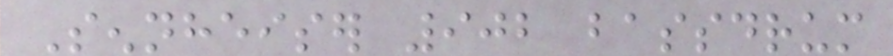Sennheiser 902 bassdrum
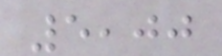5,00
